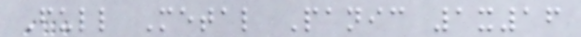Full Metal Panic 1x16
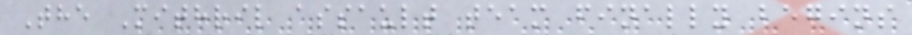The Mithril assault team finally begins
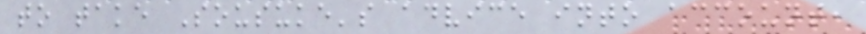to take Sousuke's advice into account,
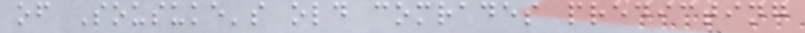of Sousuke's old comrades predicting
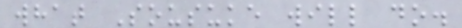what Sousuke will do.
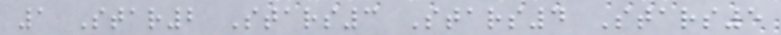1 Star2 Stars3 Stars4 Stars5
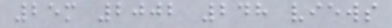25m 2002 248 views
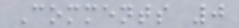Comments 0
